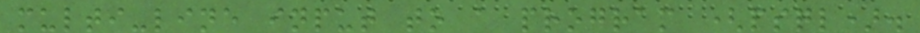multi-line input to a program (psql).
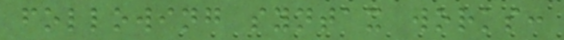following syntax works:
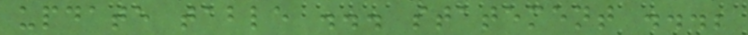update table ... statement ...;
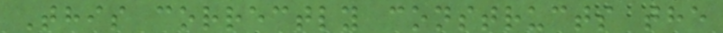This correctly constructs the
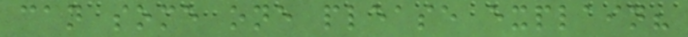can some one please explain?
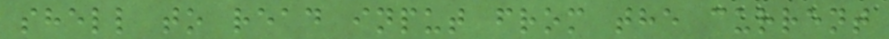shell to read input from the current
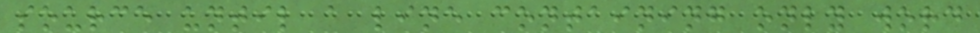source until a line containing only word
